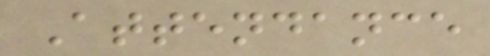Attendance
